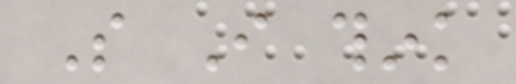So I think
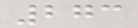273
